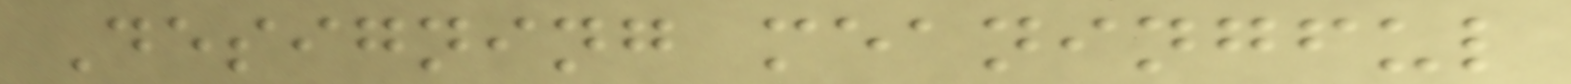Designing meaningful
